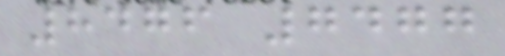8476 7477
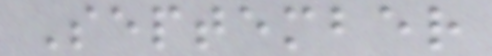September
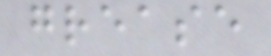grease
